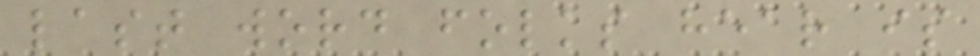last word folks hear is
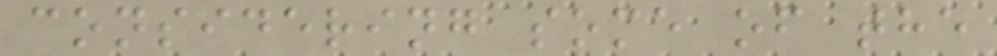considering some of the
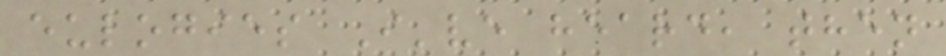eulogies I've heard, then
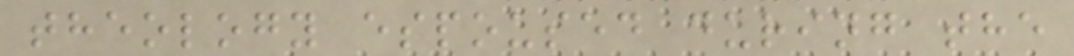theology espoused during the
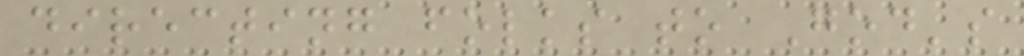directing folks to God's
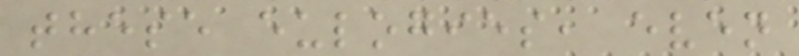these eulogies, even
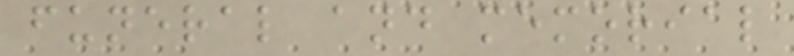funeral and memorial
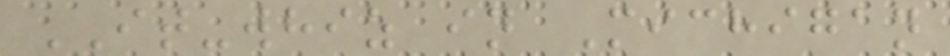IT-whiz in Michigan
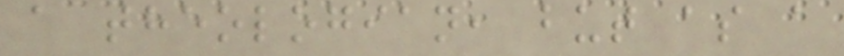a theologian, but as a
